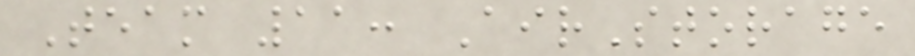Team 11: AirStorage
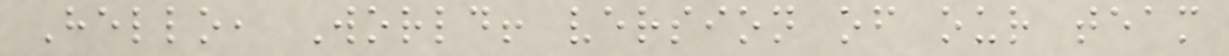Hello, World! version of our team
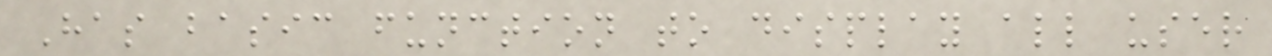Has basic function to display all user
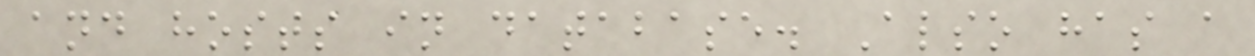and hosts in database. Also has a
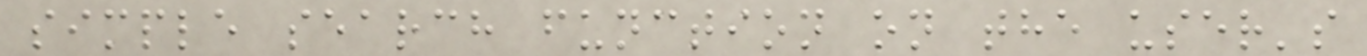simple search function on the user's
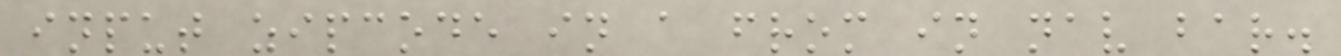input zipcode in a from in nav bar.
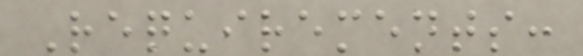Requirements:
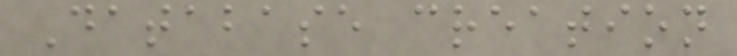Database creation
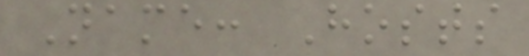Name: Hosts
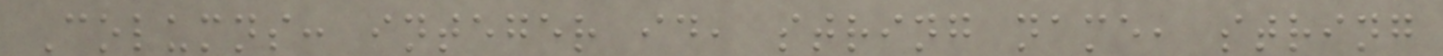Columns: integer id, string name, string
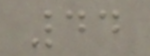44
